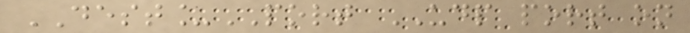DEST_PORT UDP port on
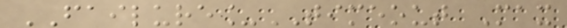FAILURE_TIMEOUT Max
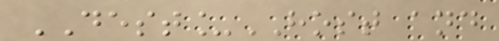DEST_HOST and
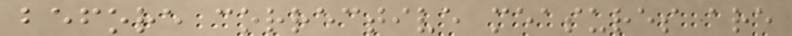before corrective measures are
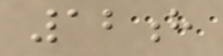12h
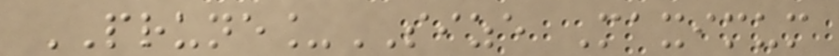PRUNE_SIZE Maximum
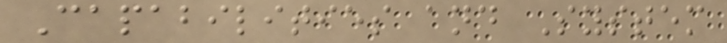Capabilities and System
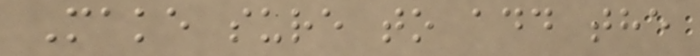Make sure to add the
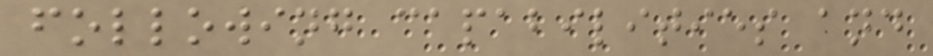following capabilities and
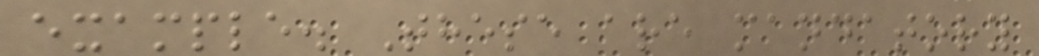example. These are mandatory
